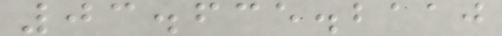03.635.2110
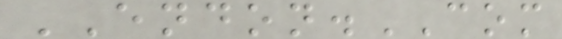ENDON.COM
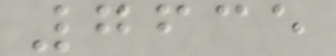7635
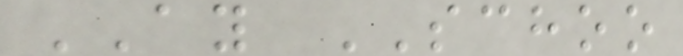AY SCHOO
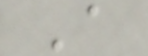A
